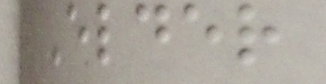Elder
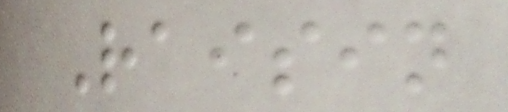Raisin
